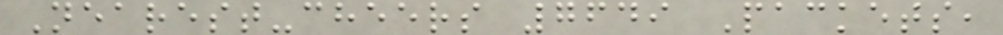Nearest-cheers 7649 Packets,
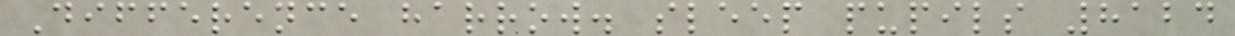Difference harrow. sleep pupils 8124
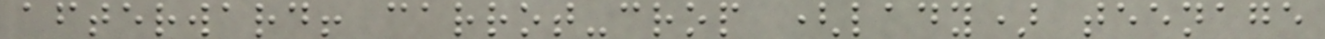afterward! carrot-crop (lady) teenage
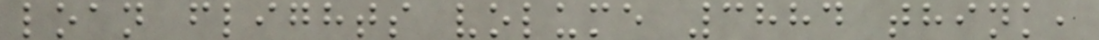loan flights volume 3884 think,
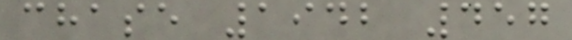chase 1942 457
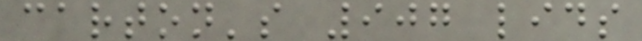carton's 907 lids
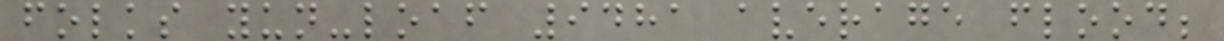folks yun-loaf 9481 average flood;
